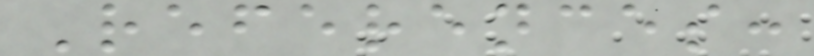References:
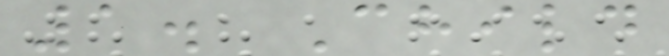1. Child
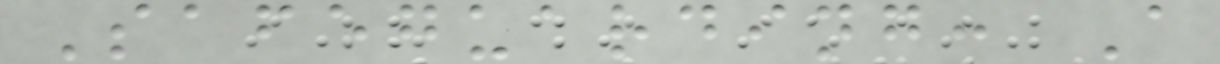Safeguarding: A
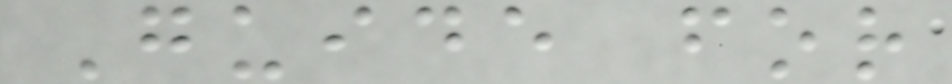Guide for
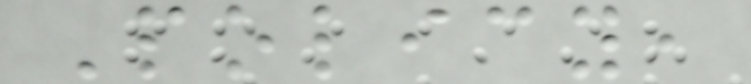Policy,
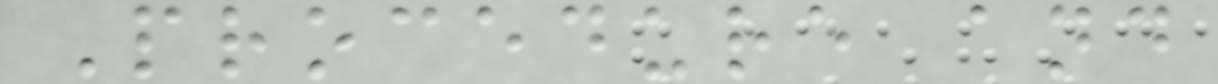Procedure and
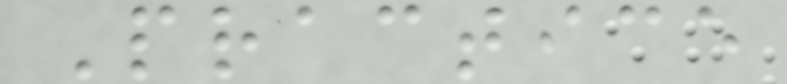Practice
